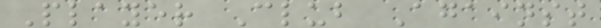Player Club Against
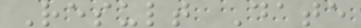Result Date
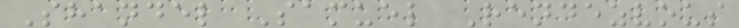Shandel Samuel Rendezvous
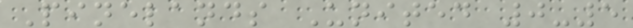Pinelands United 0-5
